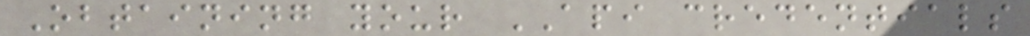Obtaining your API credentials
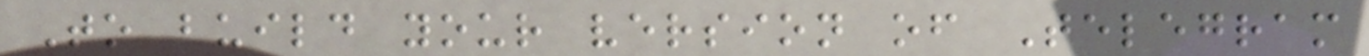To build your version of Telegram
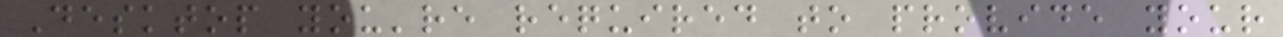Desktop you're required to provide your
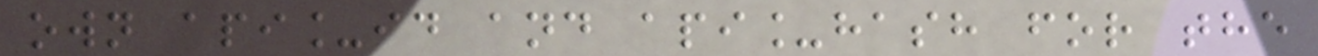own api_id and api_hash for the
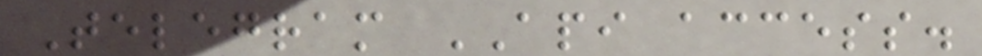Telegram API access.
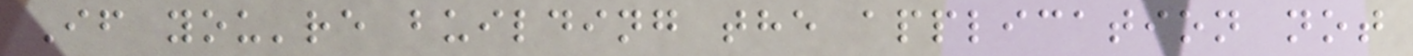If you're building the application not
